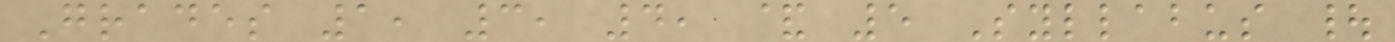Grades 1, 3, 4, & 5 Syllabus |
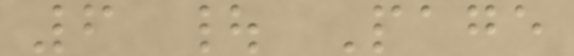6 | Page
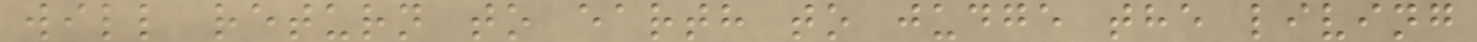will return to earth to judge the living
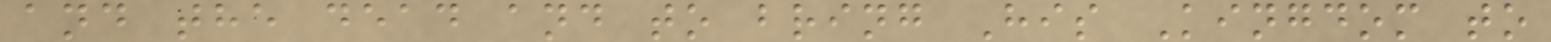and the dead and to bring His Kingdom to
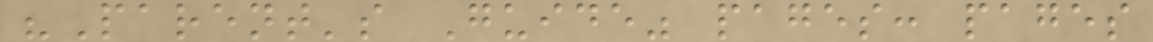"Parent's Guide" pages: pages
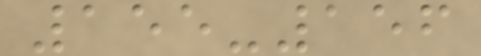155-156
